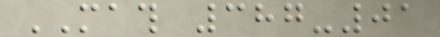MATH 387-01
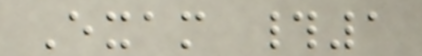Exam #1
